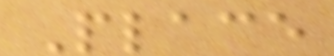Place
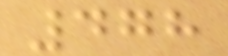478
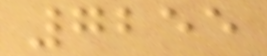7255
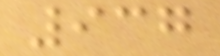937
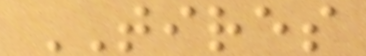TIRES
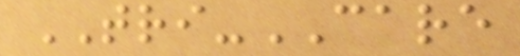TRI-CARE
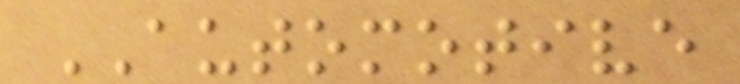AUTOMOTIVE
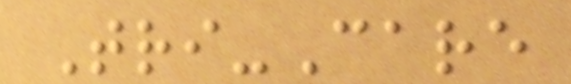Tri-Care
